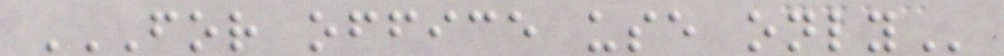FOR OFFICE USE ONLY
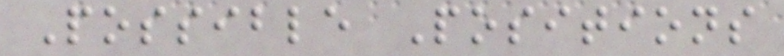Possible Positions
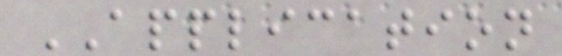APPLICATION
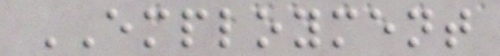EMPLOYMENT
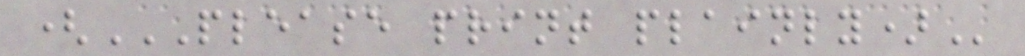(PLEASE PRINT PLAINLY)
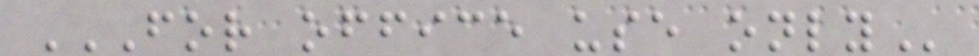FOR OFFICE USE ONLY
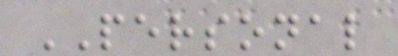PERSONAL
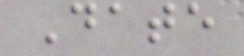Date
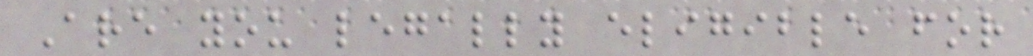Are you legally eligible for
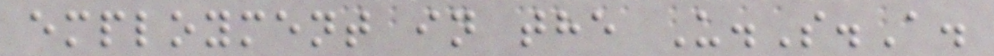employment in the U.S.A.
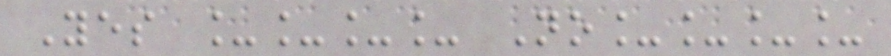Yes ____ No____
